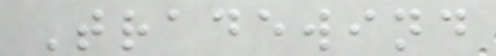Tradewind
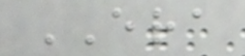ERA
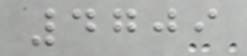4709
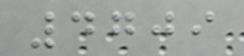4709
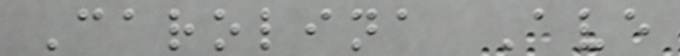Carolina Ave
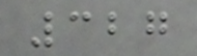327
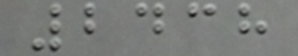2438
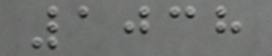1038
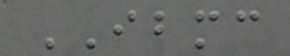IBMC
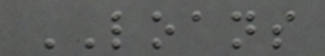LOANS
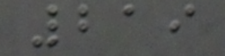219
